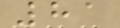81
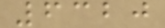6320
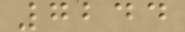7244
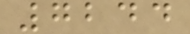7244
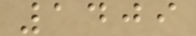1409
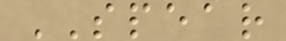SPEAR
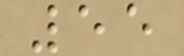55
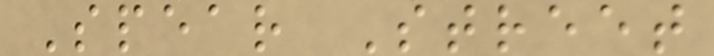Spear Street
